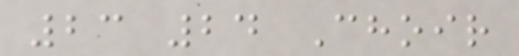23 24 Choir
